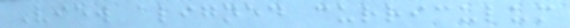View aligned curriculum
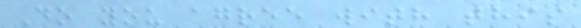Do you agree with this
